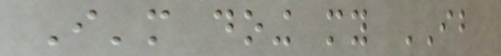I'm doing my IB
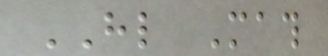HL Math
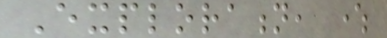Exploration, where
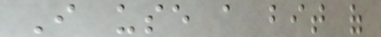I use a bit of
